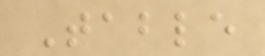Table
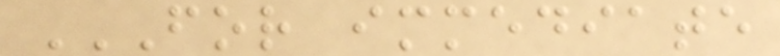FOR IMMEDIATE
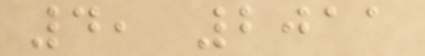4, 2011
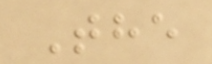The
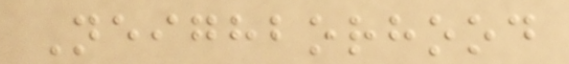Neighborhood
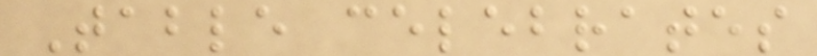Table celebrates
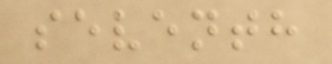seventh
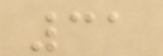31
